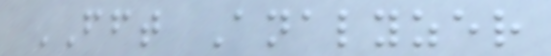FFT Analyzer
